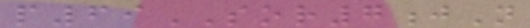p69SOR7jN
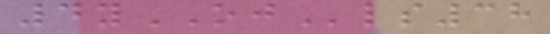4yOJls38
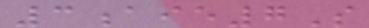3aie7S
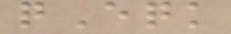qEqk
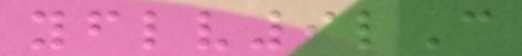yflv9lC
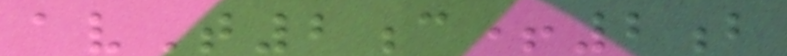avT2c+2b
